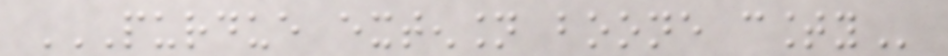PURDUE EXTENSION BOONE COUNTY
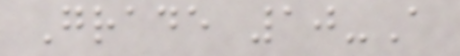Grade 10-A
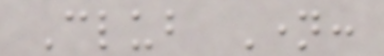Club Name:
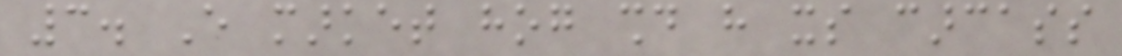3. Every market hog should have its carcass
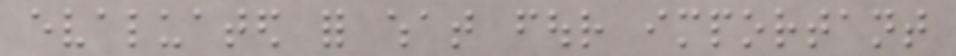evaluated for what four important
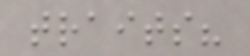traits?
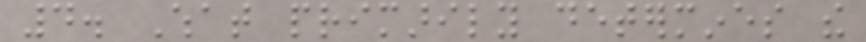4. What primarily determines the
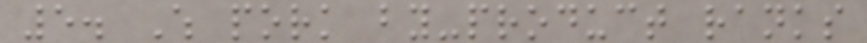5. Which pork by-product ranks
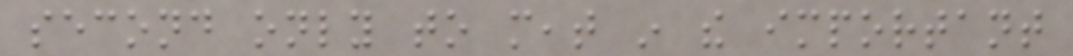second only to meat in the important
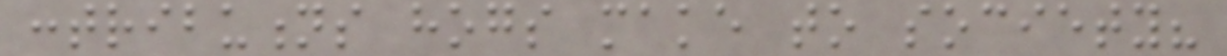contributions hogs make to society?
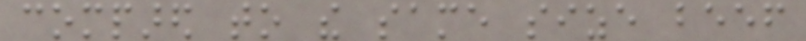compared to the same size beef
